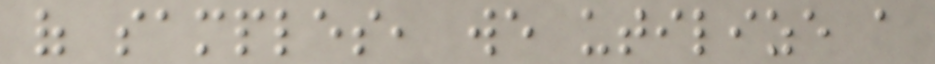of samples, we utilize a
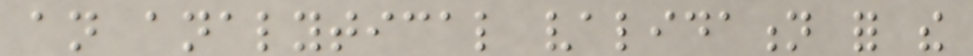an analytical validation for the
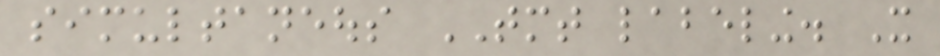simultaneous TMT labeling. It
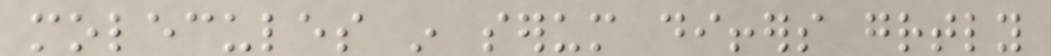molecules in serum differs greatly
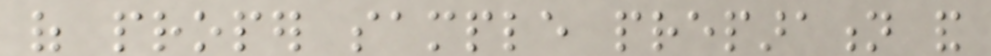of proper sample preparation and
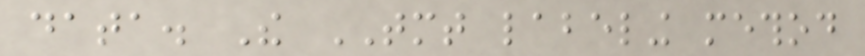data. The TMT labeling method
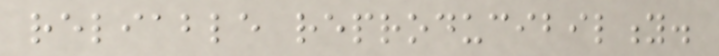reliable reproducibility.
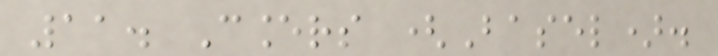11. Cancers (Basel).
